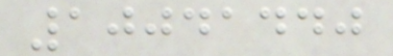10041440
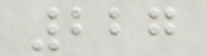227
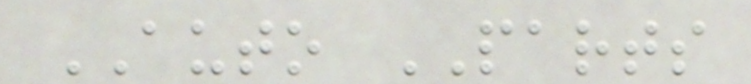AUTO PARTS
